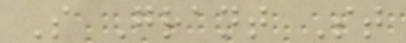S Grant St
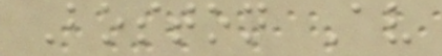Boston Av
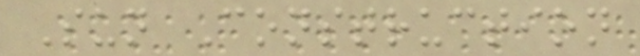Sun Construction
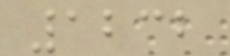1232
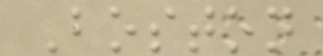Boston
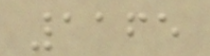1165
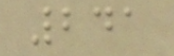241
